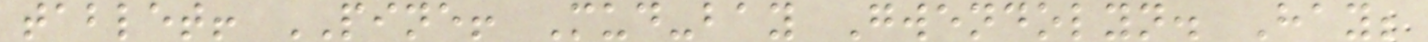tablet! PINE! Mud-bay Gwendolyn. Hay;
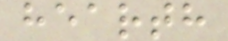hearth
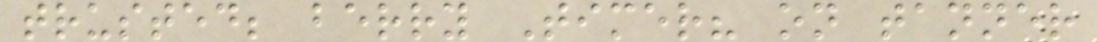trusted; berry Timer? on tanner
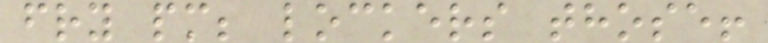fry pm; lockers those!
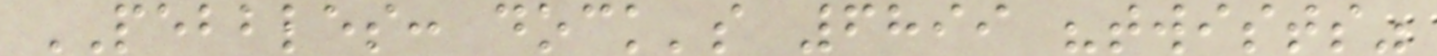PEBBLES: dock's 6899 "twists"
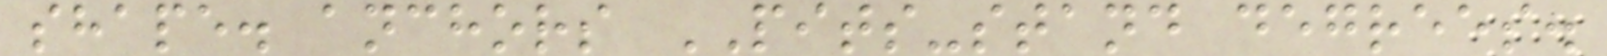shape. anchors PITS-stand degrees.
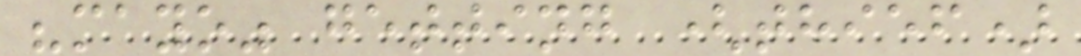"mayo" getting (thief)
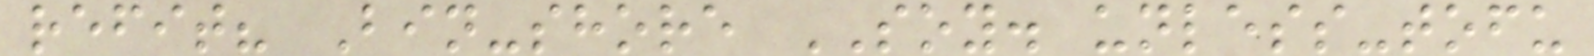refit? Bin-shore SOY. unless-tofu
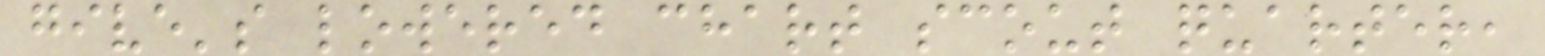give's lowered chart scout quarter,
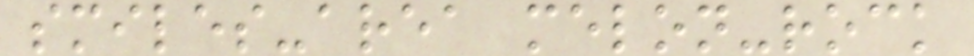smiles-area melon-rock
